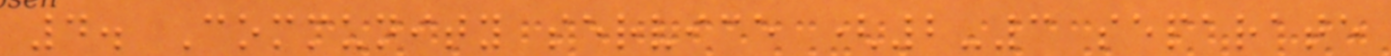4. Community service (2-3 separate
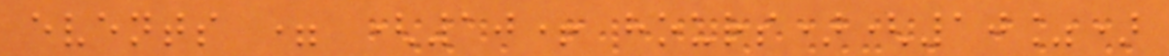events = (10+ hours)(10%)
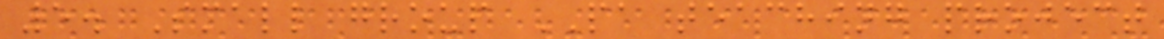5. Small group PA teaching project
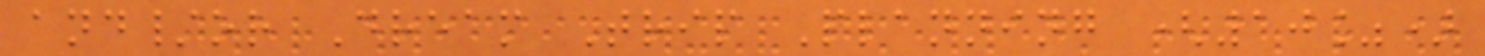and/or Dream Trip Planning (10%)
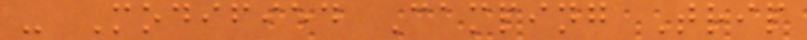- Modified Camping Trip
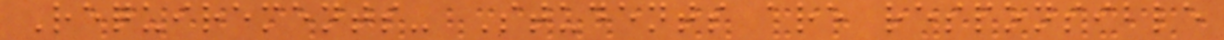Requirements- Students are responsible
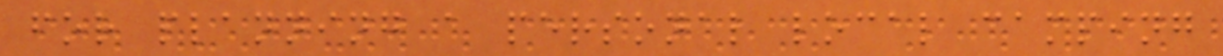for planning a personal local camping
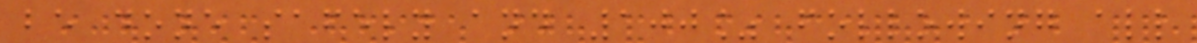be done safely and 100% following all
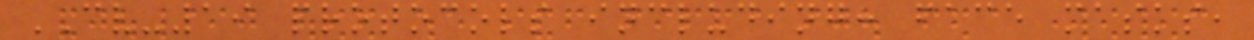CV-19 protocols including: face masks,
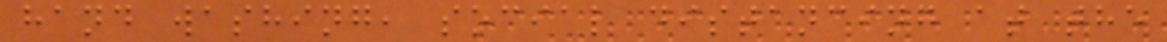hand washing, social distancing at the
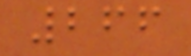266
